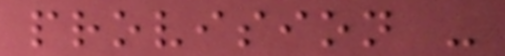provision -
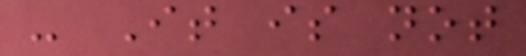- It is not
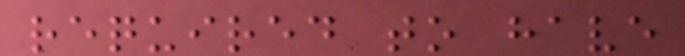required to have
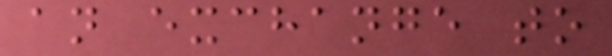an exchange to
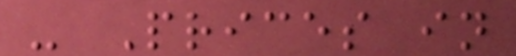- Prices in
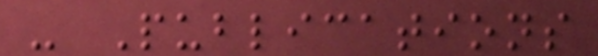- Publications
